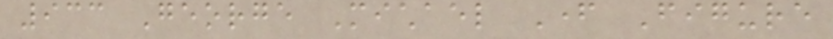933 George Michael Father Figure
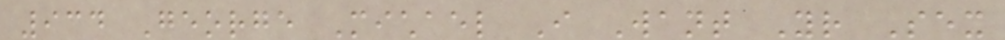934 George Michael I Want Your Sex
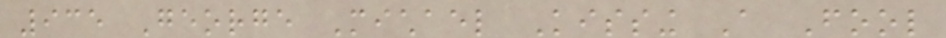935 George Michael Kissing A Fool
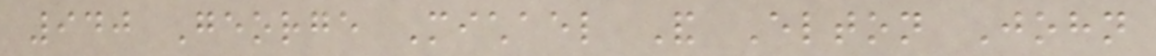940 George Michael And Elton John
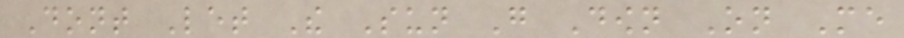Dont Let The Sun Go Down On Me
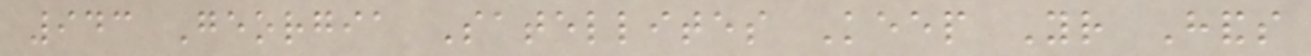943 Georgia Satellites Keep Your Hands
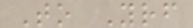To Yourself
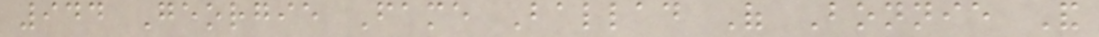944 Georgie Fame Ballad Of Bonnie And
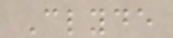Clyde
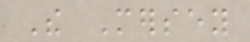The Mersey
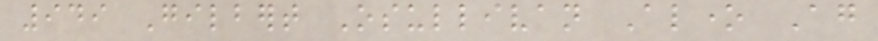949 Gilbert Osullivan Alone Again
